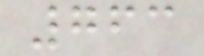763
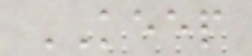KEEP
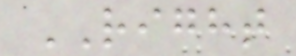RIGHT
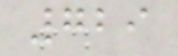729
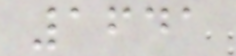1641
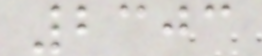2303
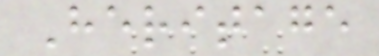Heritage
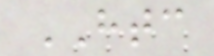HTC
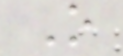O
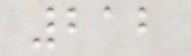212
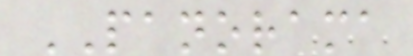PANORAMA
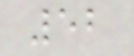52
